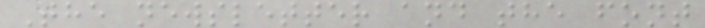The newsletter and the font
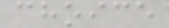choice
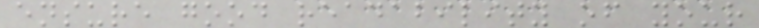ensure good readability of your
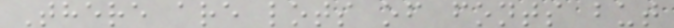There are lots of fonts but
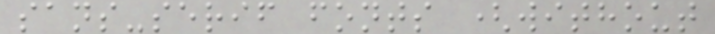sans-serif fonts (without
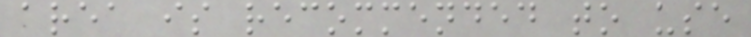area is recommended to use
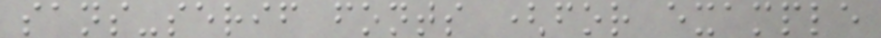sans-serif fonts (for example
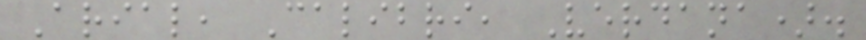Arial, Calibri, Verdana).
